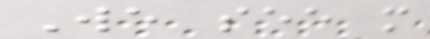We see more
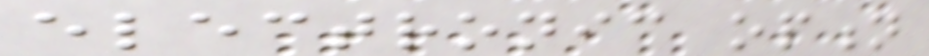electronic option
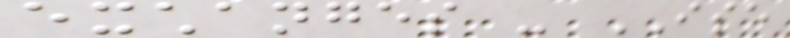exchanges - ISE
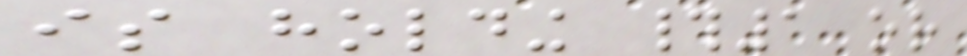is holding #1 or
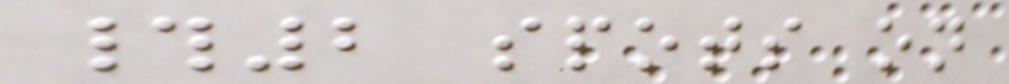#2 spots on
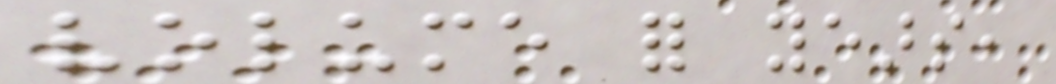volume for years,
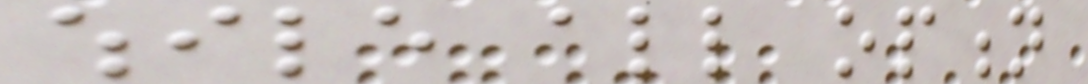while all option
